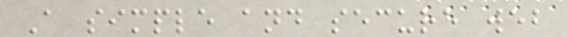A simple and secure web
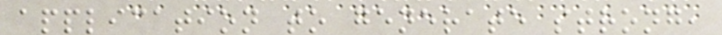application to generate strong,
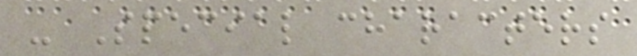- Special characters
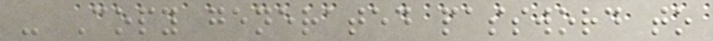- Copy generated password to
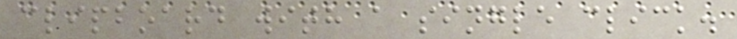clipboard with a single click.
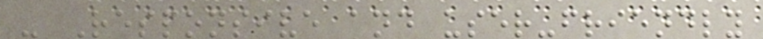- Responsive and user-friendly
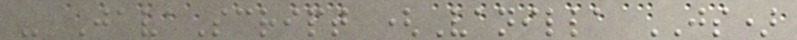- JavaScript (Vanilla JS)
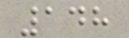148
